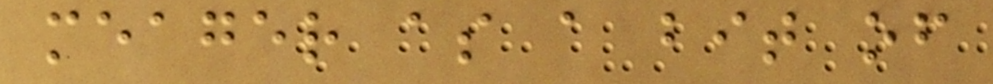meager as a bit of
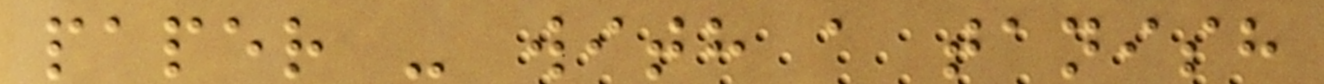paper - with a tanish
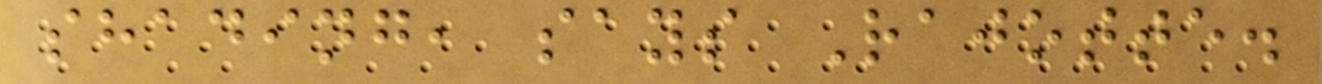shading, says Rajotte.
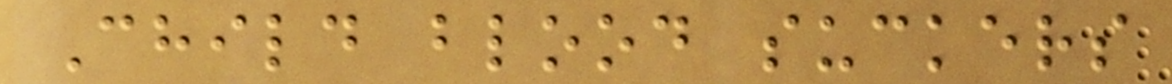Child blood suckers
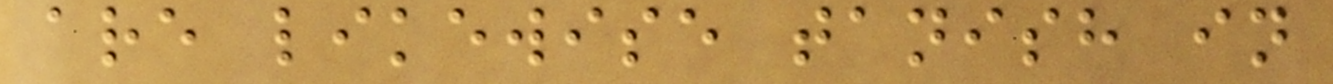are likewise tanish in
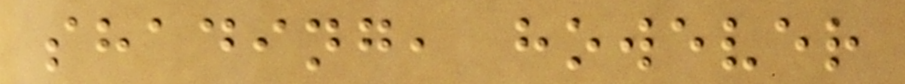shading, however
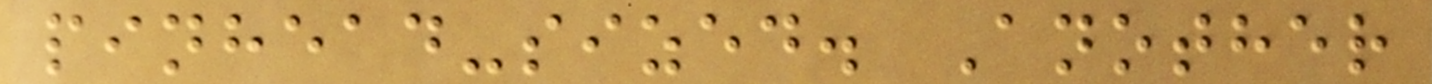pinhead-sized. Another
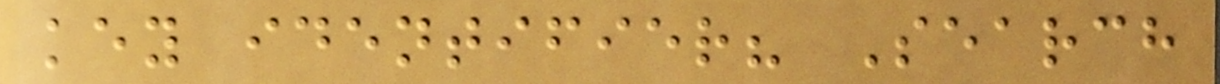key identifier? Search
